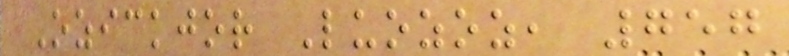Ozickjor Luozoz, 757
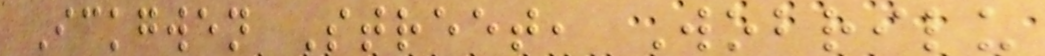Ickgwen Street, Wobrilu
